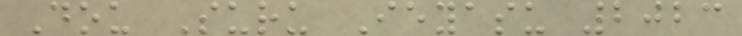Dou Suru Ieyasu 2023
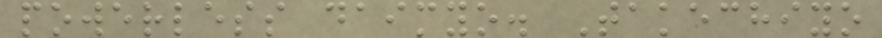powerless daimyo. Takechiyo
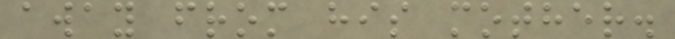away from his mother.
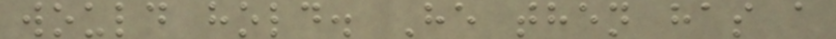would hold. He then has a
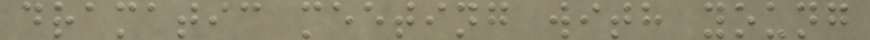dramatic meeting with young
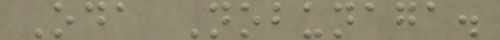Oda Nobunaga.
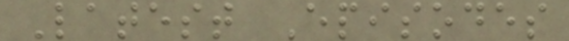Latest Episodes
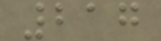217
